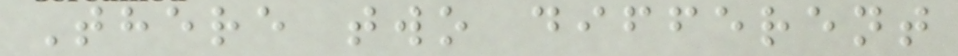There two different
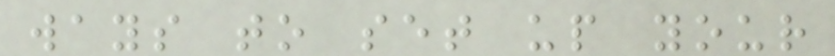ways to set up your
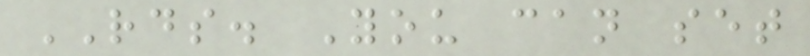RDS. You can set
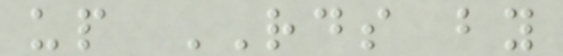up RDS by
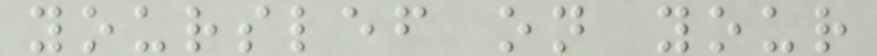yourslef on your
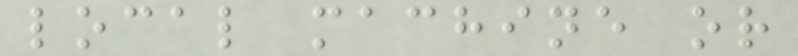local machine or
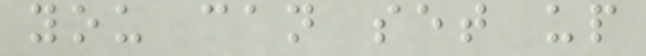you can set up
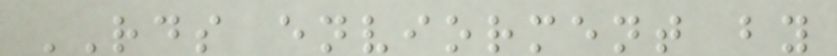RDS enviorment by
